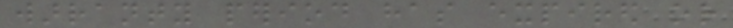warranty period has expired or
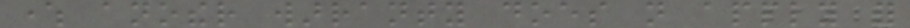where another warranty does not apply for
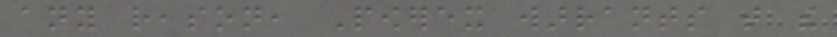any reason, Powerex warrants that the
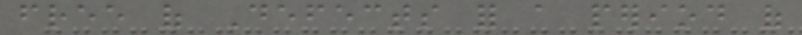free of Defects for a period of
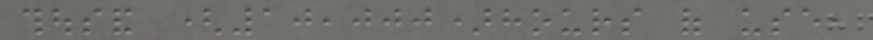thousand (10,000)hours of use,
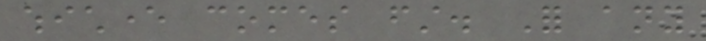whichever comes first. For any
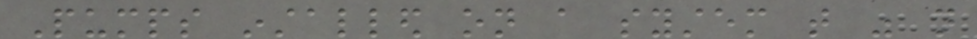Pumps installed on a system that was not
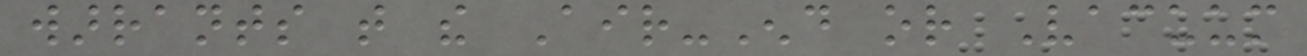warrants that the Air-End or Vacuum
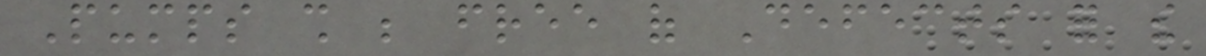Pumps shall be free of Defects for the
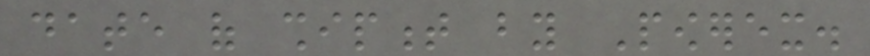date of shipment by Powerex.
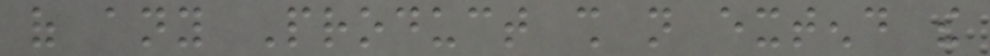of any Product shall not extend the
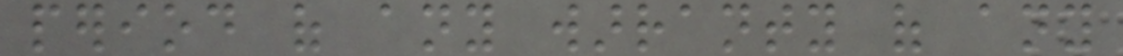period of any warranty of any
